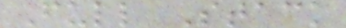Full Stack
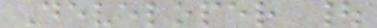Developer |
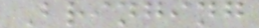Bringing
